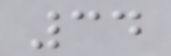34
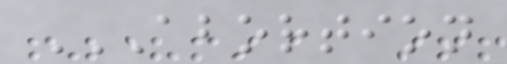ABORTION
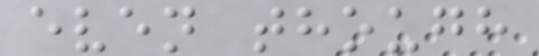even though
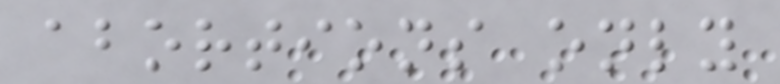abortions only
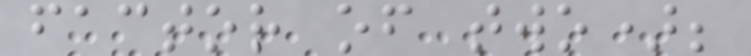factor of two);
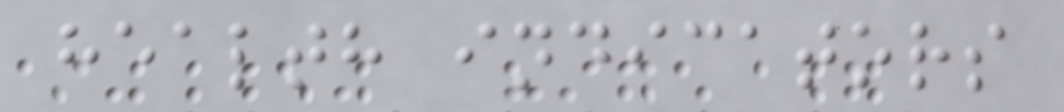health indicators
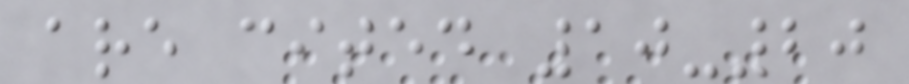are cited 10-20
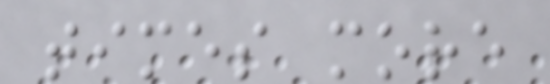times more
